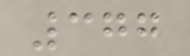377
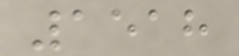1518
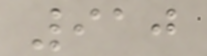910
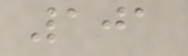101
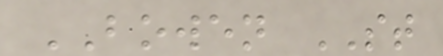BOWEN ST
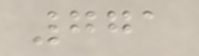771
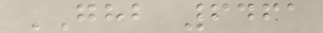GHB 6461
